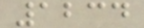1234
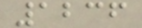1236
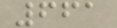661
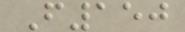F150
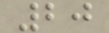20
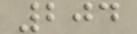204
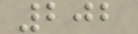202
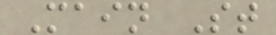Main St
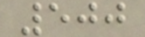500
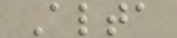Alta
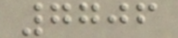7706
